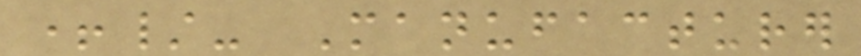+/- Manufacturer
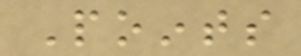Points
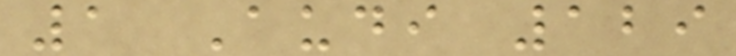1 Audi 129
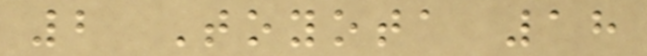2 Toyota 18
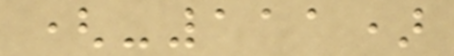(-111)
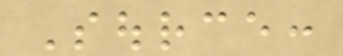Source:
